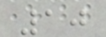10
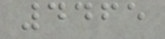4465
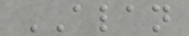ALAN
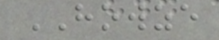HOWZE
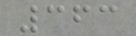363
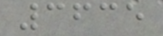3635
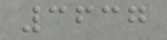3637
